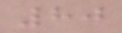80
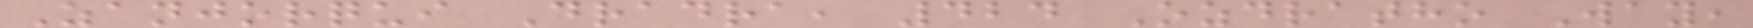Zanjorqui Dradra, 424 Ozdratho Way,
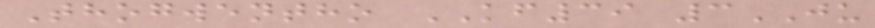Thogwentho KF39 3JU
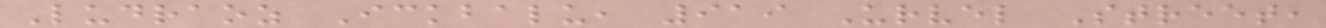Ludraoz Ickbalu, 919 Urvel Street,
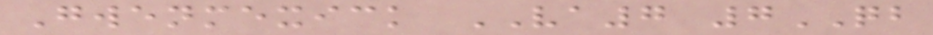Gwenmexick VA7 7QB
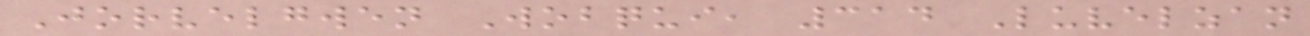Jorvelgwen Wobqui, 314 Luvelzan
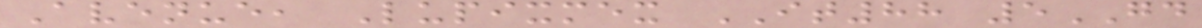Avenue, Lupixmex IT88 5GD
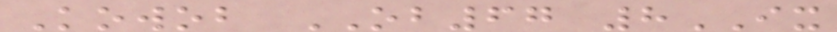Kowob OB67 8IX
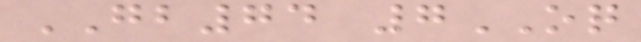GB74 7OQ
